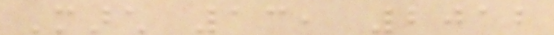March 13, 2012
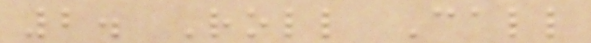2. Roll Call
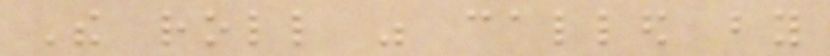The roll was called by
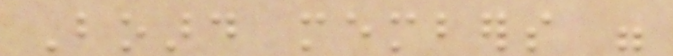Board members were
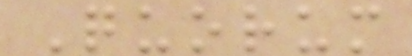Quorum
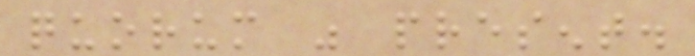quorum was present.
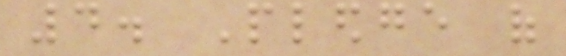4. Pledge of
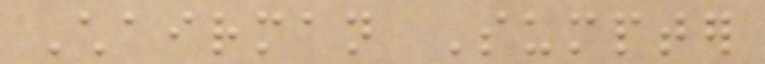Chairman Sumpter
